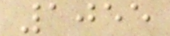1055
